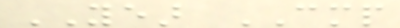YEAR CMP
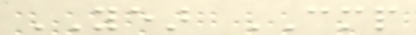YEAR CMP
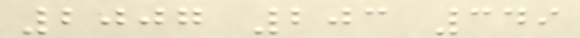2007 203 349
